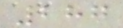287
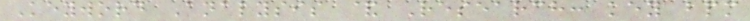Keyword Analysis & Research: key bpm
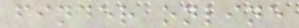finder online
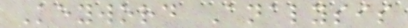Keyword Analysis
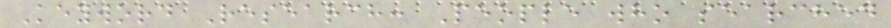Keyword Research: People who searched
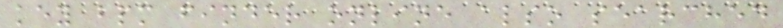key bpm finder online also searched
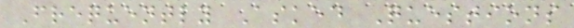Frequently Asked Questions
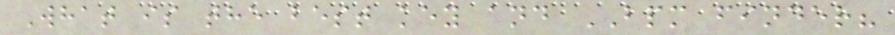What is the best key and BPM finder?
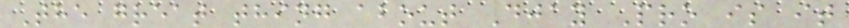The great thing about Djay Pro is it
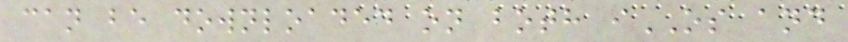can be downloaded on both iOS and
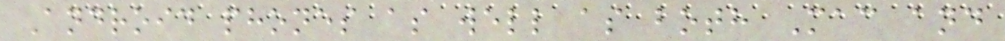Android phones as well as both Mac and
